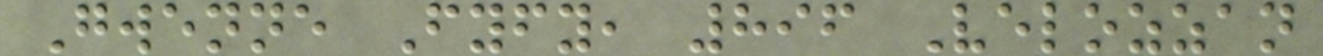Gwenne Fyfy, 896 Velozzan
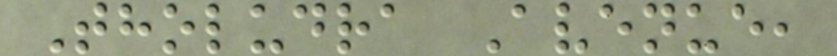Tholudra Avenue,
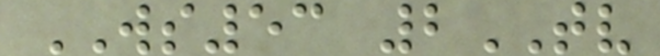WS53 2TV
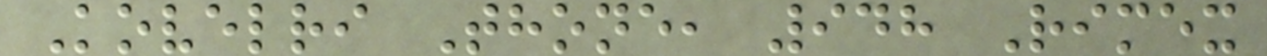Kovelri Thone, 948 Rimex
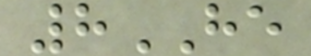8HE
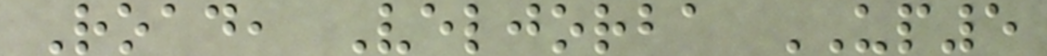Road, Veljorba UP5
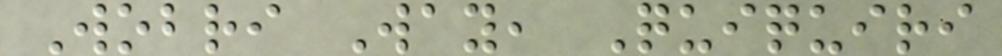Wobri Way, Quiquiri
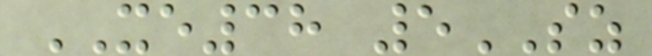XE38 5SZ
